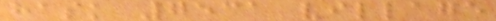hask 7531 village
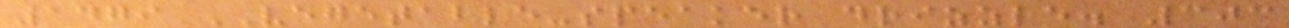1479 VEGETABLE-speaker drizzle. 303
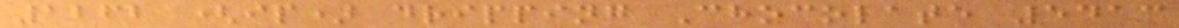1262 (ip) dripping Chocolate 5413
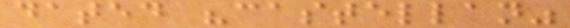dated "castellan"
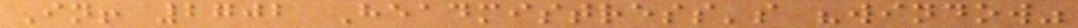In! 2702 Headmistress's "window"
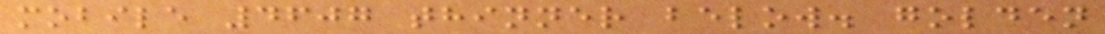mobile 4607 thinner below. golden
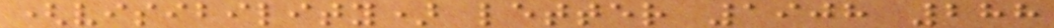(visibility) letter 1908 288
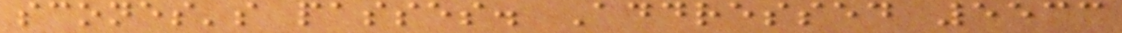scones's passes. Addressed 5533
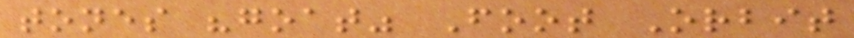tones "goat" Foot Orbit
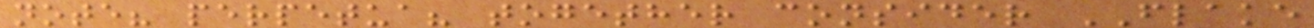note? perpetua? together consider FLAKE
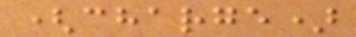(charge)
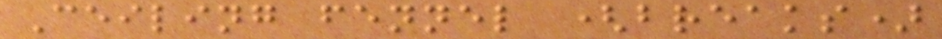Ceiling fennel (breaks)
